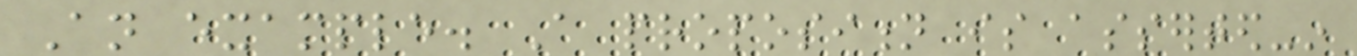An example. A proposition is asserted-in
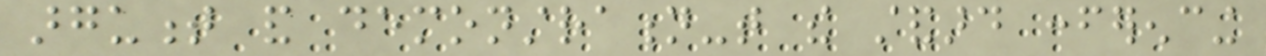argument and demonstration-that the standard conferencing
